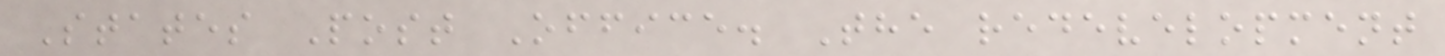States Post Office. The redevelopment
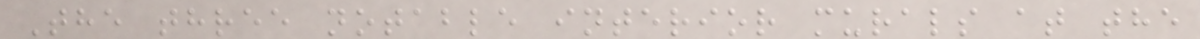The three notable interior murals at the
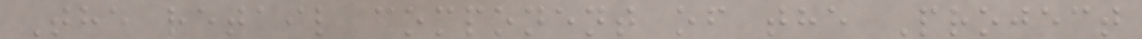The retail component of the Project
